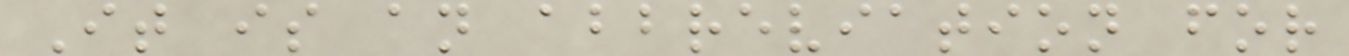It is an abbreviation for
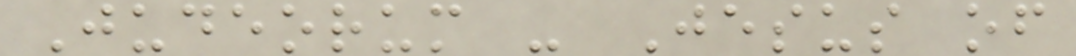Judeorum - Jesus of
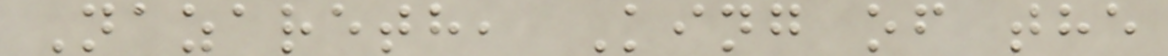Nazareth, King of the
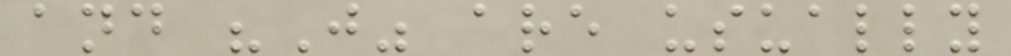and "J" are usually
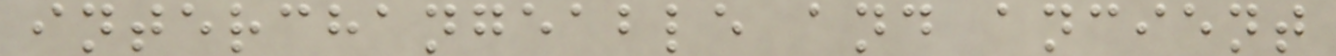interchangeable and ancient
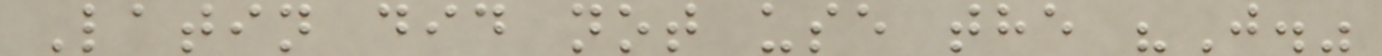Latin did not use the "J."
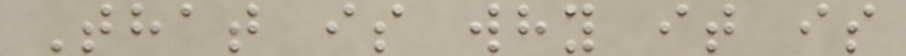That is why it is
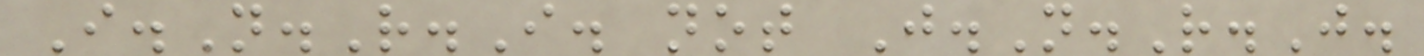I.N.R.I. not J.N.R.J.
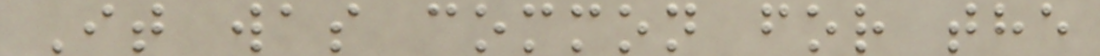It was common for the
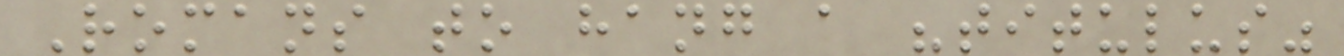Romans to hang a "titulus"
